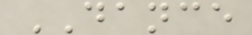DANCE
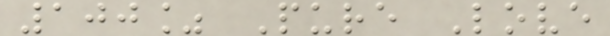100% Pure Love
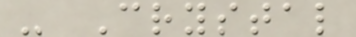- Crystal
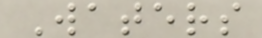Waters
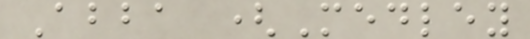Abba (Medley
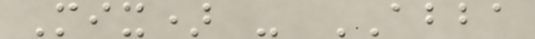Mix) - ABBA
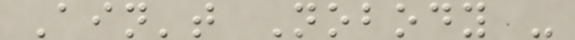Ain't Nobody -
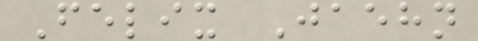Felix Jaehn
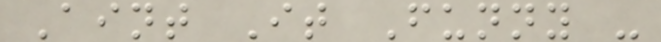Aint It Funny -
